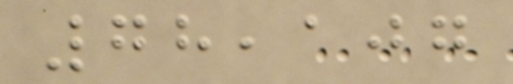78,107
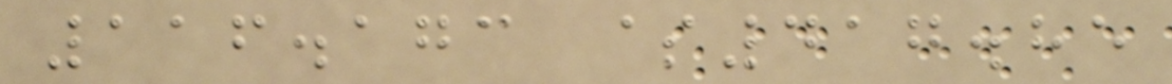116.173 $417.85
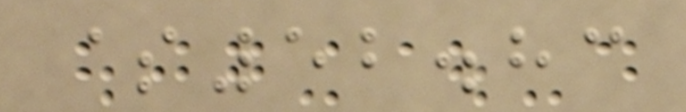$52.83
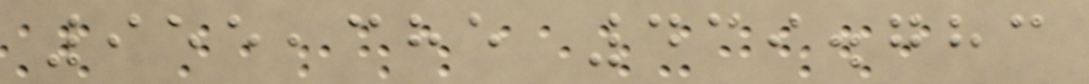955,385 439.783
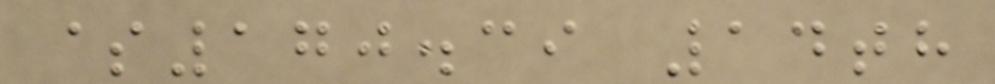$170.39 14th
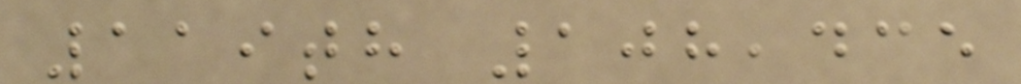119th 108,435
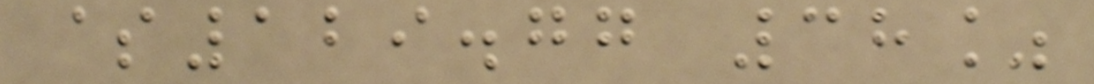$129.77 38%
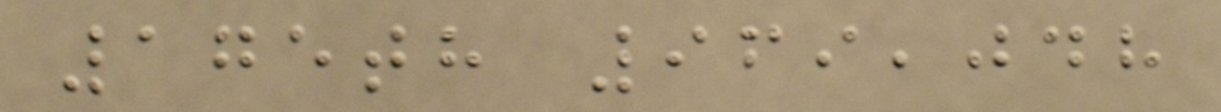175th 969,048
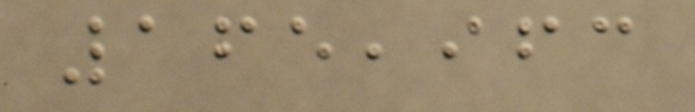165,963
